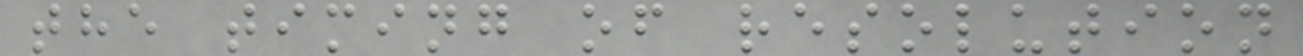the timing of resolution
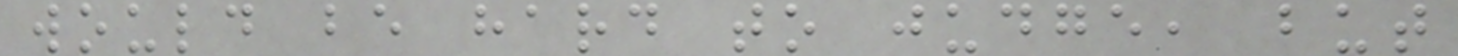would be hard to judge, but
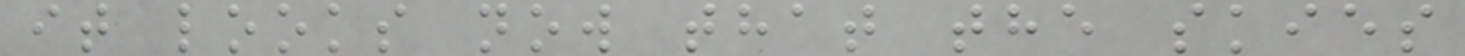it looks now that the skies
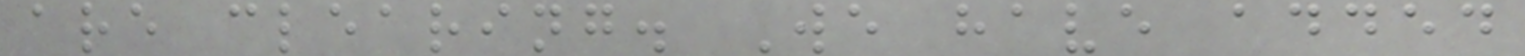are clearing. We have added
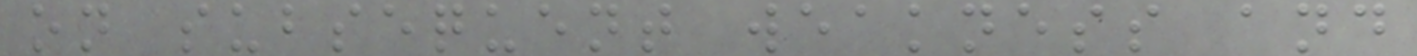on subsequent weakness and
